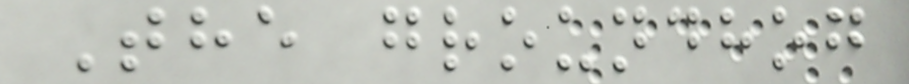The groundhog
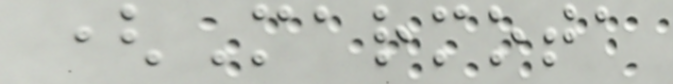(Marmota
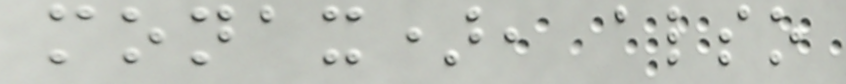monax), also
